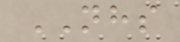NHS
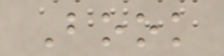Book
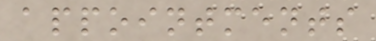appointments
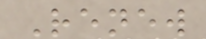Renew
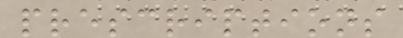prescriptions
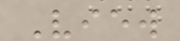View
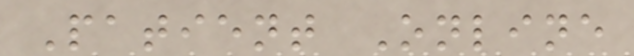Patient Online
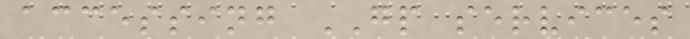accessing GP services
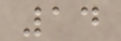14
